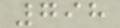798
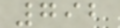792
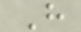H
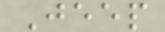Jeep
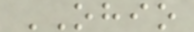OHIO
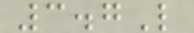3.7L
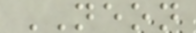NEON
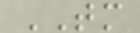TM
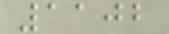1102
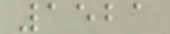1521
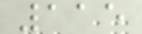115
